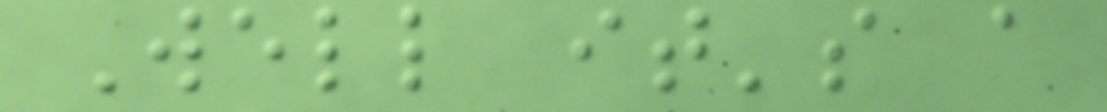Well it's a
